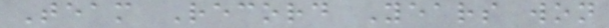Team Record Years won
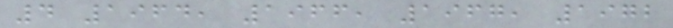4 1964, 1966, 1967, 1972
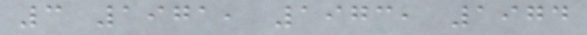3 1971, 1973, 1974
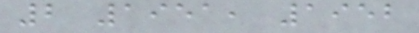2 1951, 1952
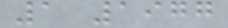1 1977
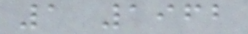1 1962
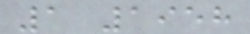1 1958
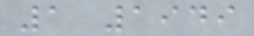1 1949
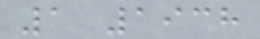1 1938
